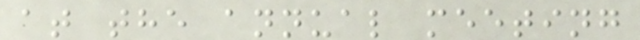at the annual meeting
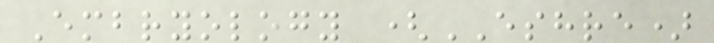Embryology (ESHRE)
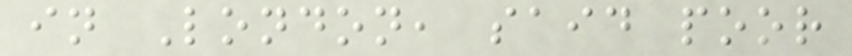in London, said poor
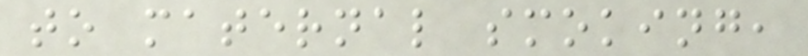to maternal smoking,
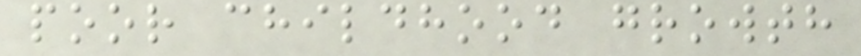poor childhood growth
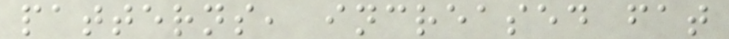patterns, increased fat
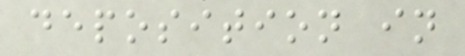deposition in
